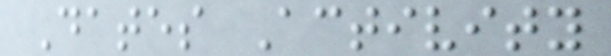Dates Activity
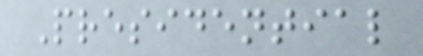Presidential
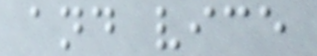and vice
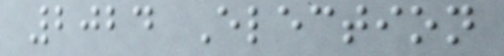2024 Election
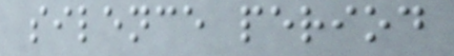silence period
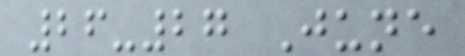26-27 June
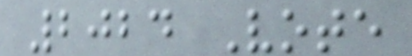2024 Vote
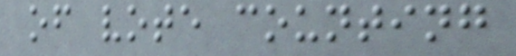of vote counting
